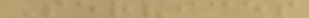Services
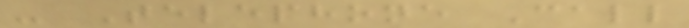- Telephone Call
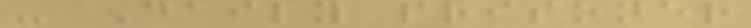- Daily prisoner
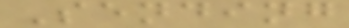Sending
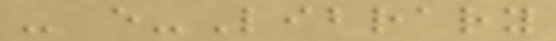- e-Library
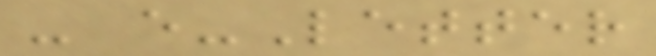- e-Letter
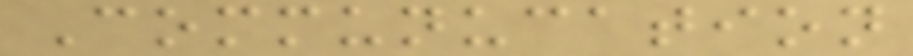Communucation
